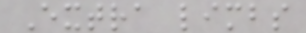Extra limbs
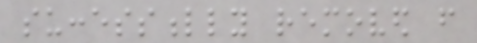successfully removed from
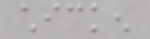chicken
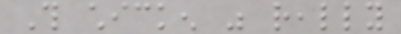This chicken was really
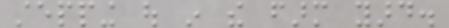stepping out in the farm yard.
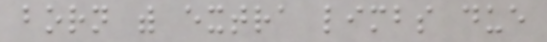born with extra limbs due
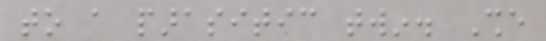to a parasitic twin. She
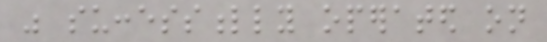was successfully operated on
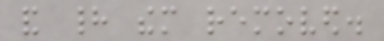and had them removed.
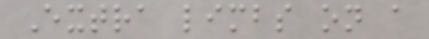Extra limbs on a
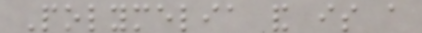Polymelia and is a
